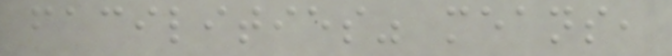facilities" means,
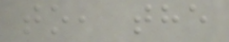to, the
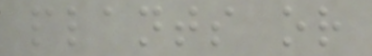plants or
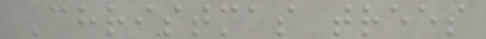Christmas trees
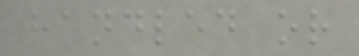handled or
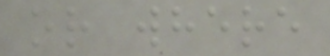or where
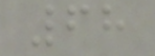68
